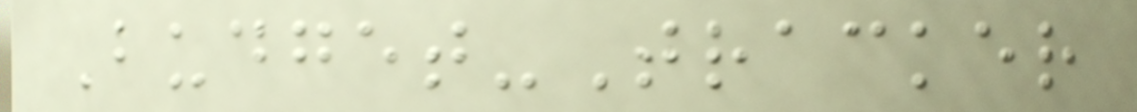Budget-Tracker
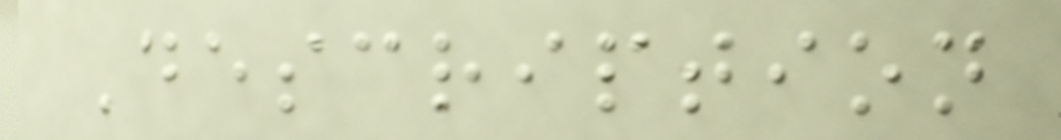Description
